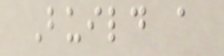Build a
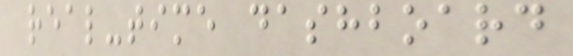real-time dashboard
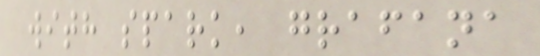with spark, grafana
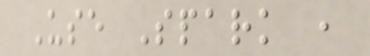Use Spark ,
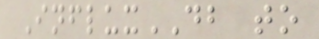InfluxDB to
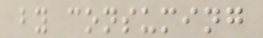by consuming
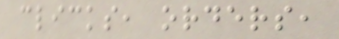clicks, orders,
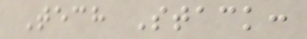Tech Stack:
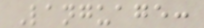Language:
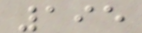195
